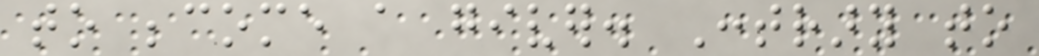to become a giver. Contrary to
